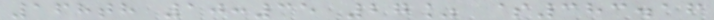168th 10:35 27% $383.16
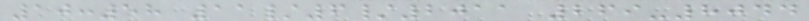10:58 11/6/2011 269-8044
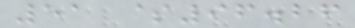51 $96.26
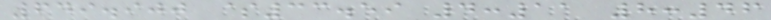649.900 $33.59 4:11 8:46
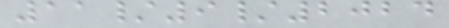11/9/2024
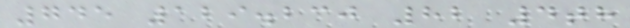745 129.230 82 4th
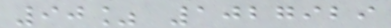90% 1027929
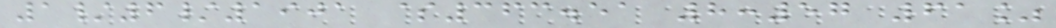1/6/1901 $363.51 8:57 61%
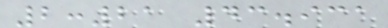2:21 43.931
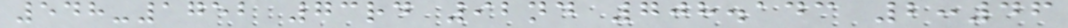548-1752 73rd 92nd 708.143 2:46
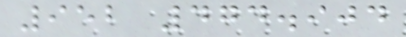952 474.904
